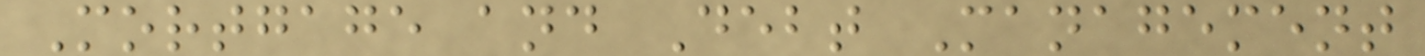Mortgage and Debt Management
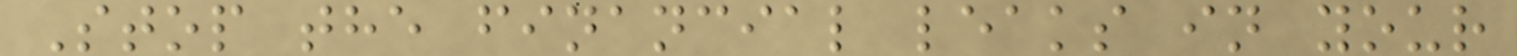Stop the financial leaks in your
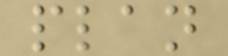plan
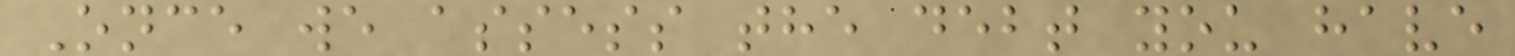Once we assess the debt you have
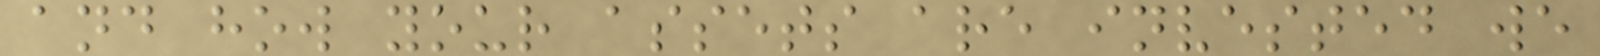and how your assets are invested we
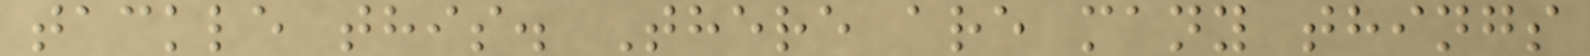tackle this. There are many things
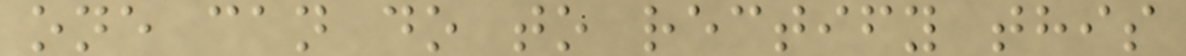one can do to rectify this
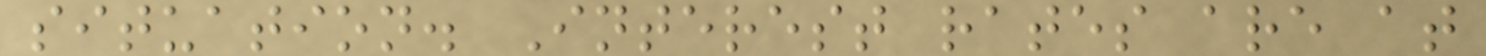situation. Interest rates are at
